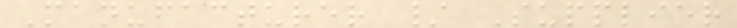Manufacturer / Supplier
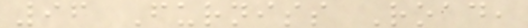96 Furniss Road,
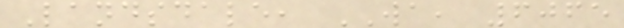Landsdale, WA, 6065
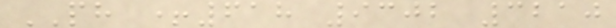PH +618 9302 3210
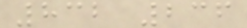832 236
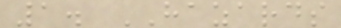1. HAZARDS
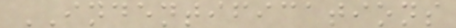INDENTIFICATIONS
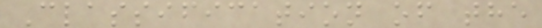Classification of the
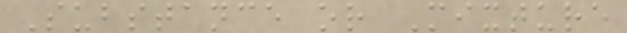Substance or Mixture
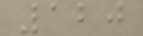120
